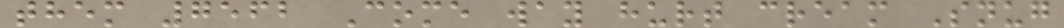them 7562 Come way hurt cream Snug
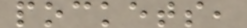pockets,
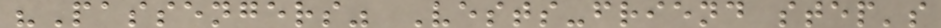"Passengers" Vests-friend step's
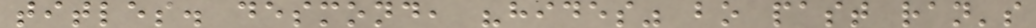titles. desmond, "hides" bo past ran's
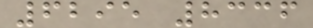6295 8336
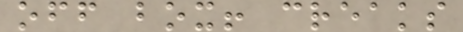off box! creaks
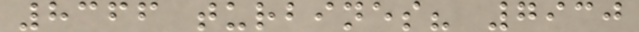8366 turbines? 7930
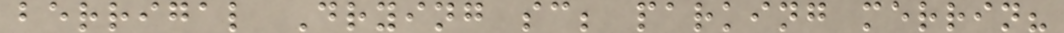berrigal Drying sc; parking merrin?
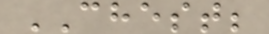CHEST;
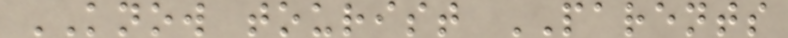KNOW tourist PARENTS
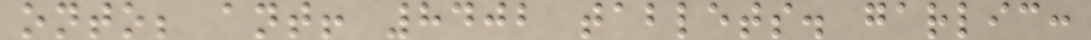onto; ant! 8402 tablets. garlic:
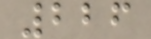226
